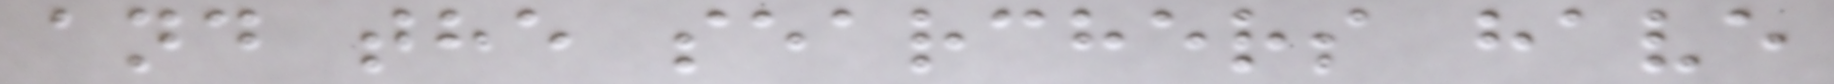and the searchers have
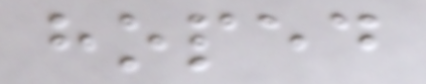hoped
